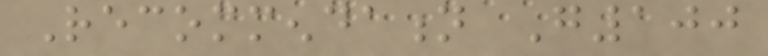Recommendation G100
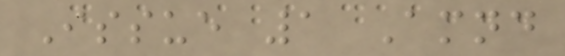Issue 1 Amnd
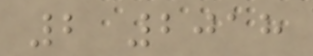2 2018
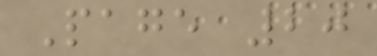Page 20
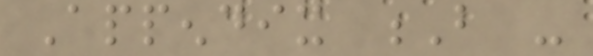Appendix B -
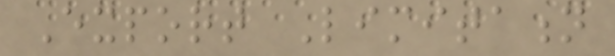Export Limitation
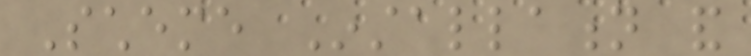Scheme Installation and
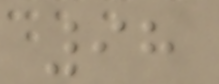98
